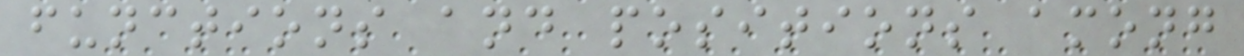functions and positions among
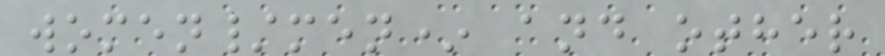women/men* and other
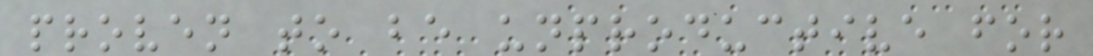proven to be unproductive for
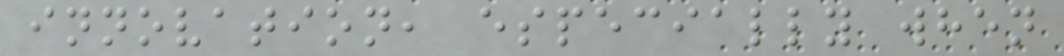innovation, especially when
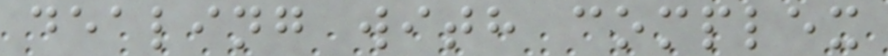dealing with complex
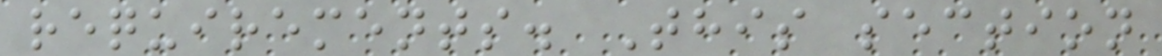requirements. This section
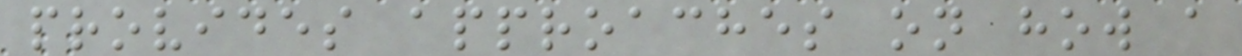provides approaches on how a
